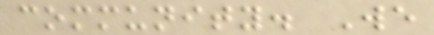community. We
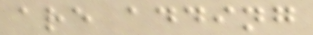are adding
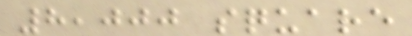8,000 square
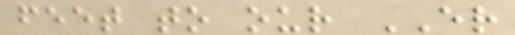feet to our ER
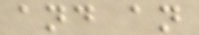and an
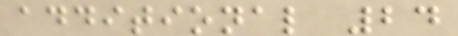additional 24
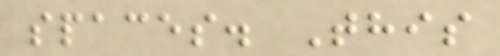spaces. This
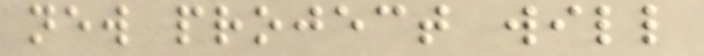new project will
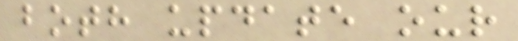both update our
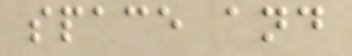space and
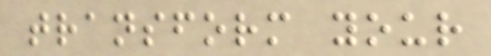transform your
